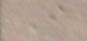I
